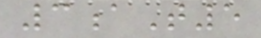3aT5
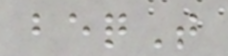beqT
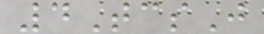4TcsJ
